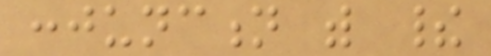conjunction with their
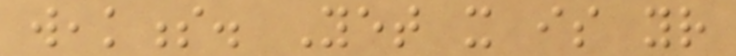weakness. Yet it is your
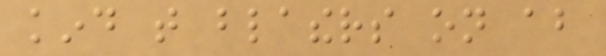kind that blathers on about
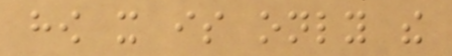how it is only the
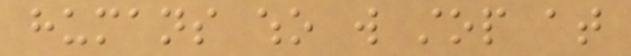humans who will stop at
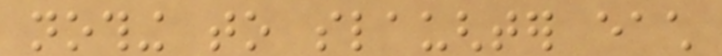nothing to slaughter each
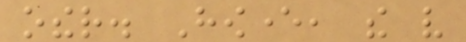other. However, the very
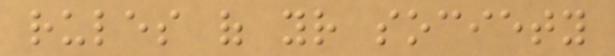rules of your society
